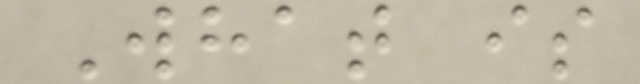What is
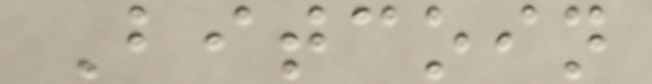Bitcoin
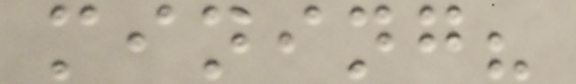mining?
